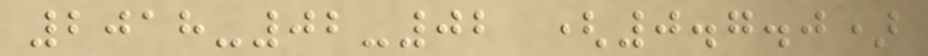2018-02-02 (0.7.0)
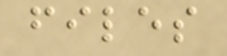files
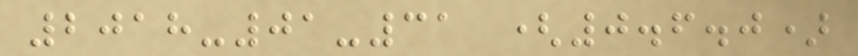2018-01-31 (0.6.0)
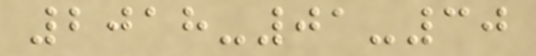2018-01-30
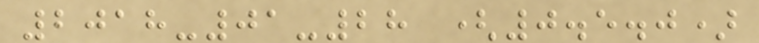2018-01-28 (0.5.0)
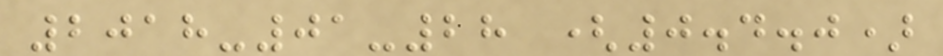2018-01-28 (0.4.0)
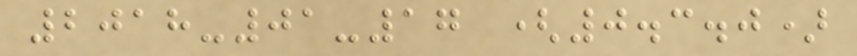2018-01-17 (0.3.0)
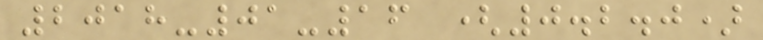2018-01-16 (0.2.0)
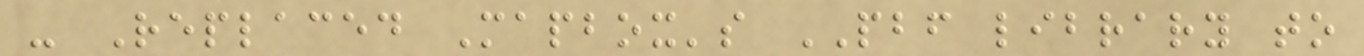- Replaced Mapbox's PBF library to
